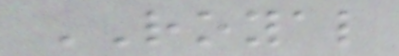ROYAL
